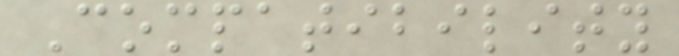Compatibility
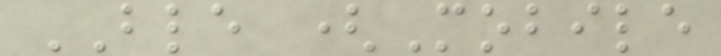BLE (Mobile
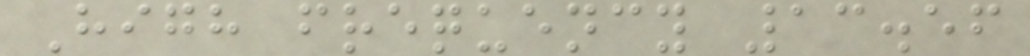High frequency 13.56
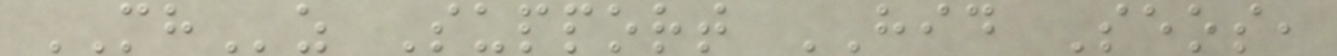MHz Support HID Seos,
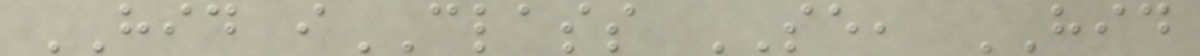HID iCLASS SE, HID
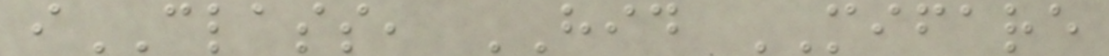iCLASS, HID MIFARE
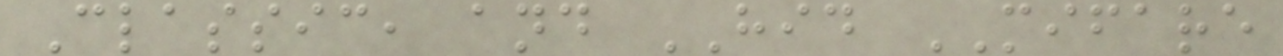Classic, and HID MIFARE
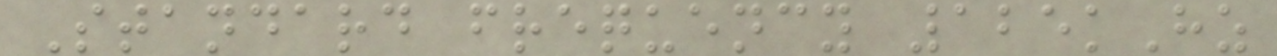Standard frequency 125kHz
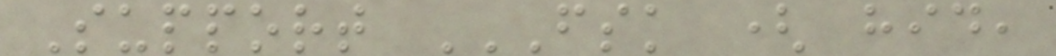Support FSK ( HID,
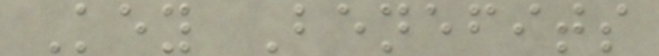Key Benefits
